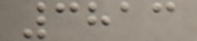3813
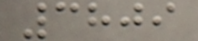3809
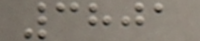3801
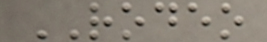RODEO
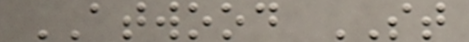ATWOOD ST
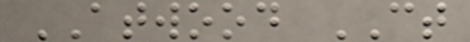ATWOOD CT
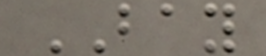BAY
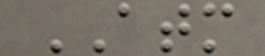ATM
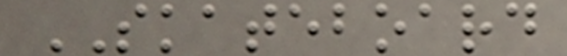SKATEBOARD
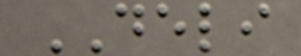DELI
